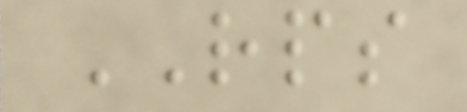RPS
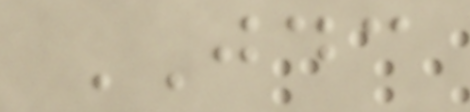JDC
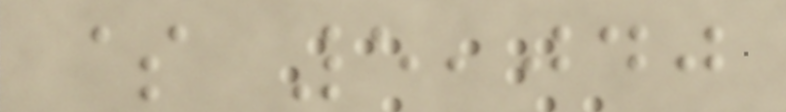$ 5,040
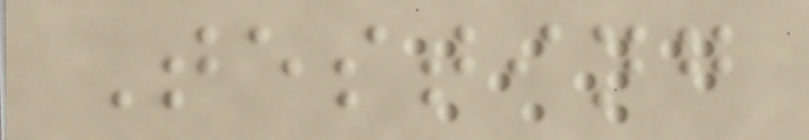Testing
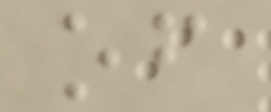of
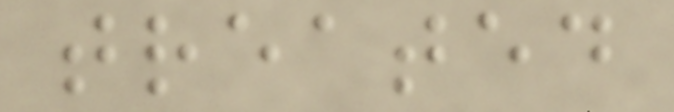treated
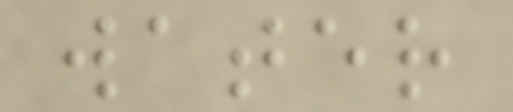water
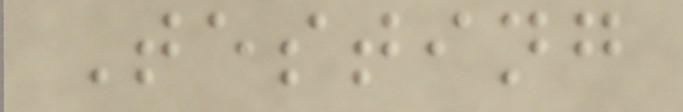Testing
